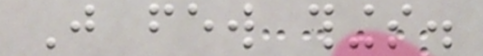Just few things.
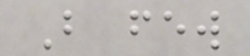But few
